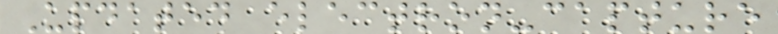Updated electron-capture
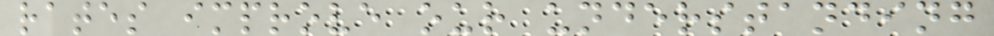rates improve our understanding
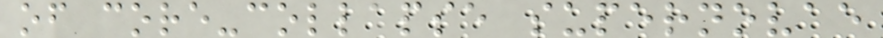of core-collapse supernovae
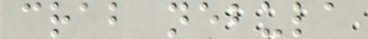crab nebula
